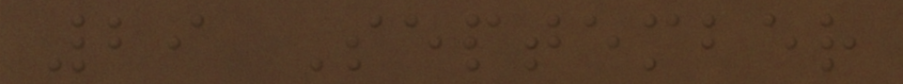29 September
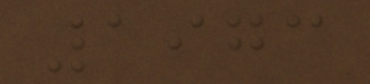1973
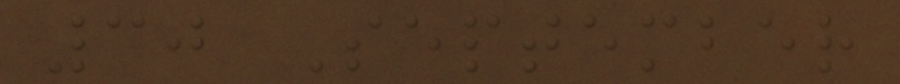30 September
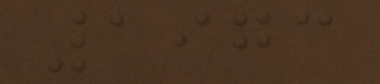1973
